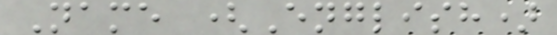Name (English)
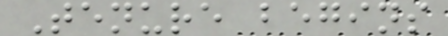Tenure begins
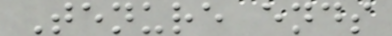Tenure ends
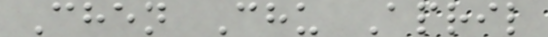Chen Chu April
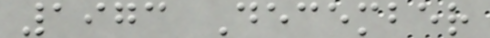1973 December
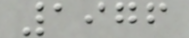1976
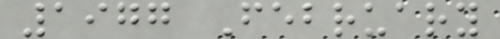1977 February
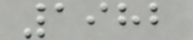1982
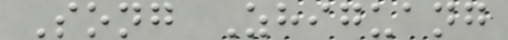Song Zhiguang
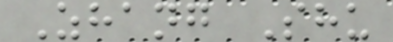Zhang Shu
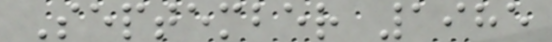September 1985
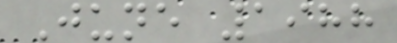June 1988
